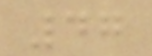47
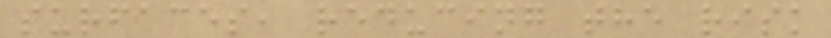surfaces, reducing the risk
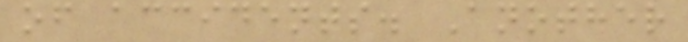of accidents. Another
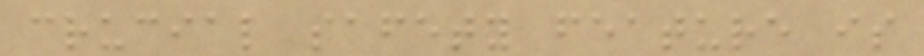crucial safety feature is
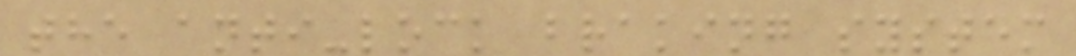the anti-lock braking system
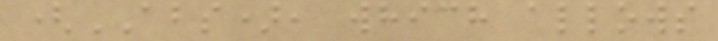(ABS), which allows
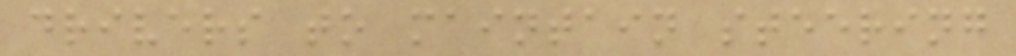drivers to maintain steering
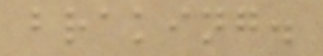braking.
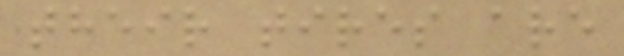their tires are
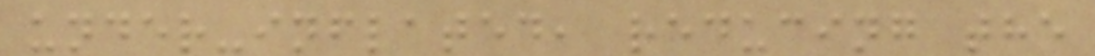under-inflated, reducing the
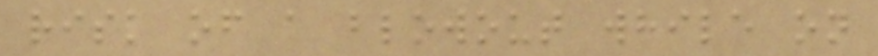risk of a blowout while on
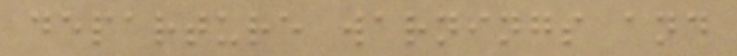departure warnings and
